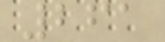261
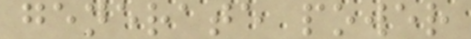generate power
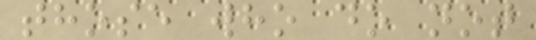those who do not
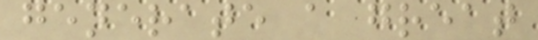generate a great
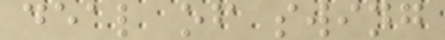deal of swing
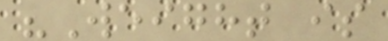"Weight is
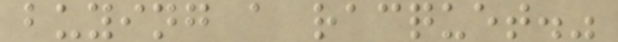buying a racquet."
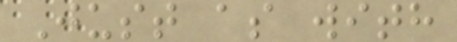Just as with
